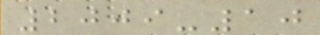2009-10
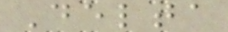Delta
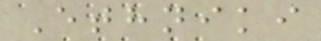Ethniki
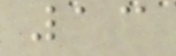13
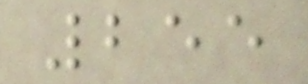255
